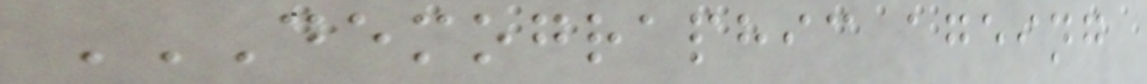DEMOGRAPHIC AGEING
